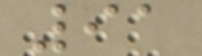91
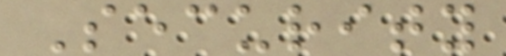Security
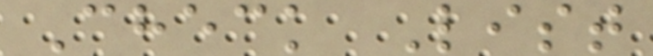Check List
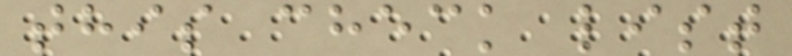this check list
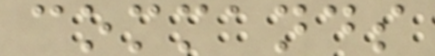commands
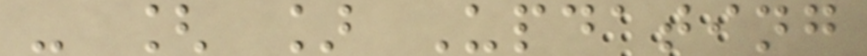- [ ] Updating
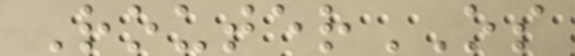RouterOS
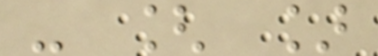- [ ]
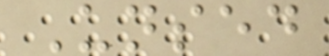Unsed
